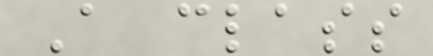A class
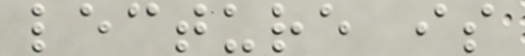lecture is
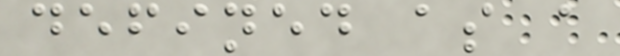defined as a
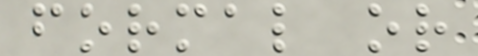formal or
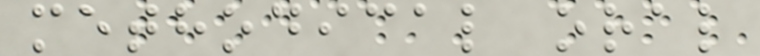methodical oral
